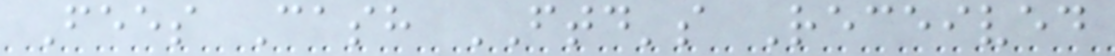Fees Cash FTD's Received
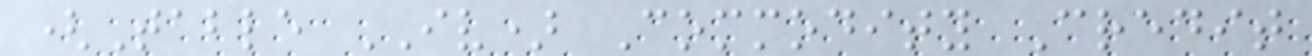(Table IV) Commodity Credit
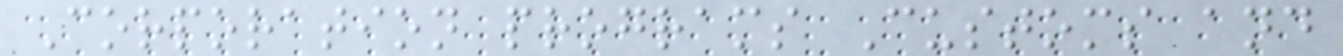Corporation programs Customs and
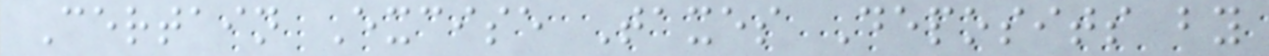Certain Excise Taxes Deposits by
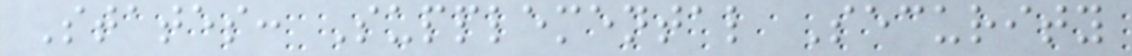States: Supplemental Security
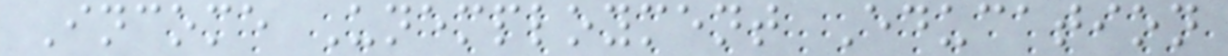Income Unemployment Education
